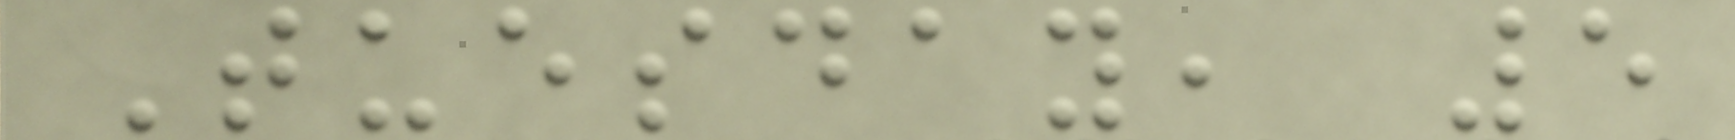Tuesday, 5
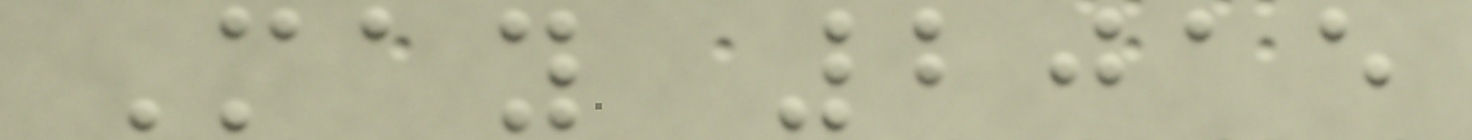May 2015
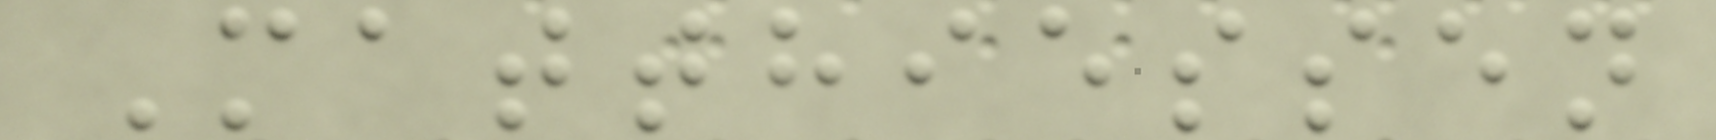Matthiessen
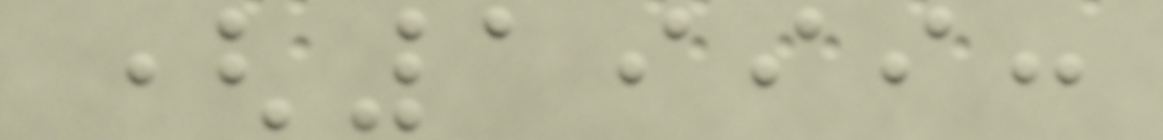(1999:
